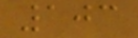103
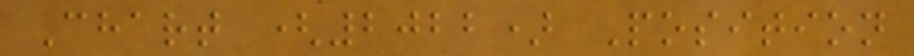Chart (2022) Position
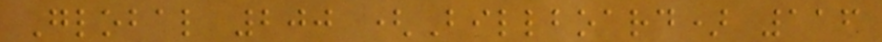Global 200 (Billboard) 116
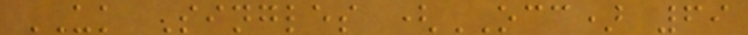UK Singles (OCC) 69
